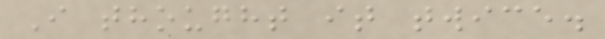I thought it twice.
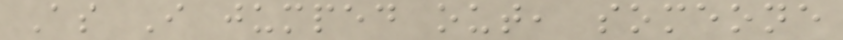As I jumped out, someone
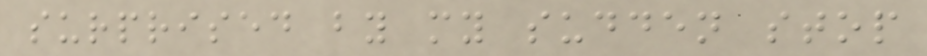surprised by my sudden stop
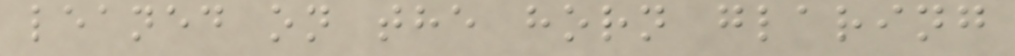leaned on the horn glaring
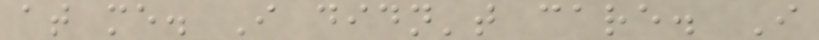at me. I didn't care. I
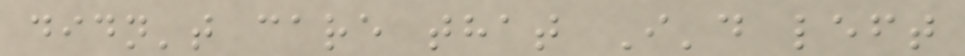didn't care that I'd left
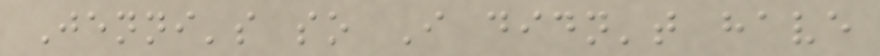Jenni's so I didn't have
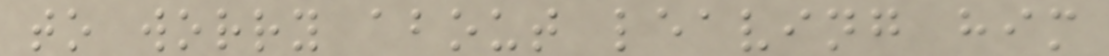to worry about leaving him
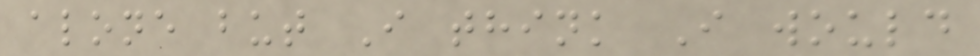alone but I think I would
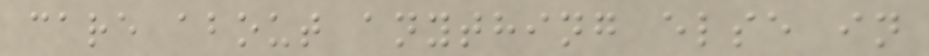care about anything else in
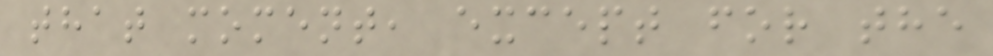that moment, except for the
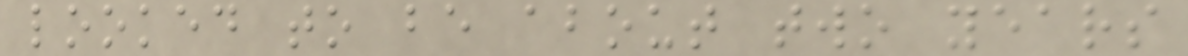looked to be about two years
